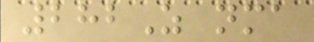282Z nma
